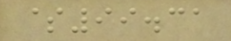$99.31
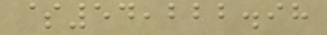$54,222.98
